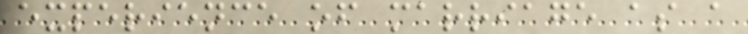experience of marriage as a
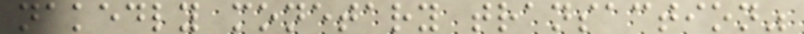nakedly monetary transaction"
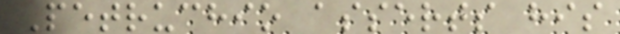Petruchio asserts his
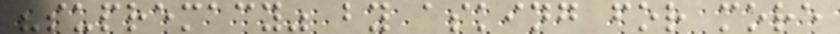"supremacy" by asking for more
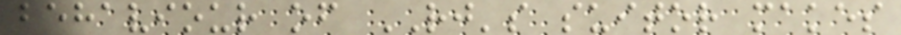behaviour of RJ's suitor makes
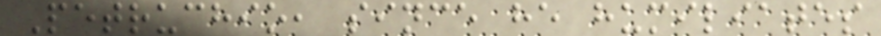Petruchio, since he humiliates
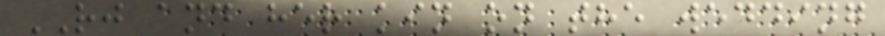RJ and her kin on the wedding
